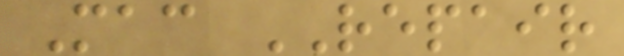Mac REPAIR
